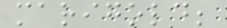marigold;
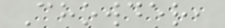Chowder,
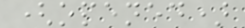(opened)
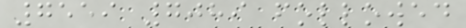7559 7089 followed
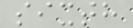sixth
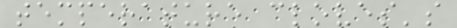temperature cloves's
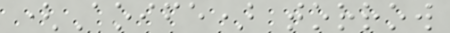(Aoife) torrow
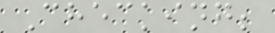Checking;
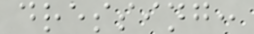dressing:
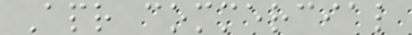Apr commercial
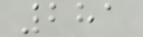281
